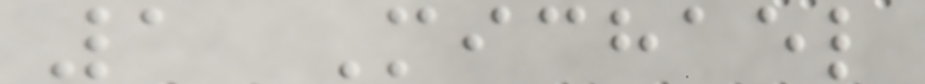1 Michael
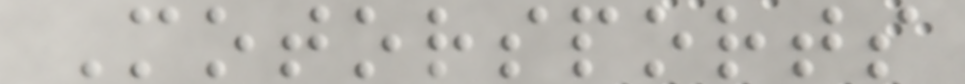Motorsports
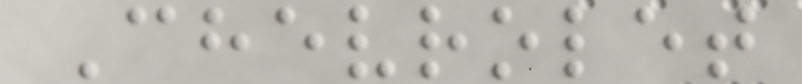Chevrolet
